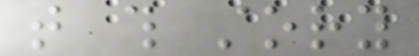that this story
